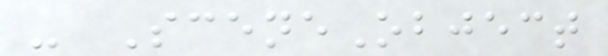- SceneObject
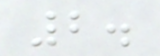2.
